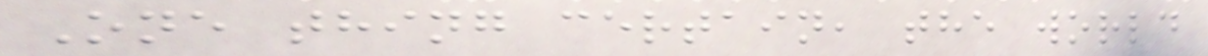One thing certain, the world
